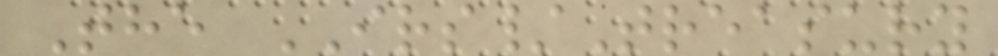The IRS/Treasury
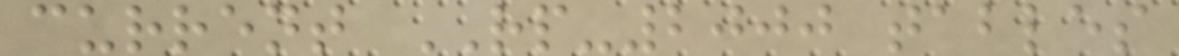current RP-2000 tables
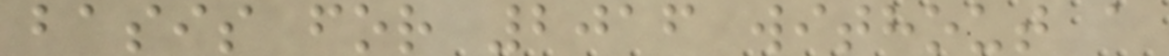basis for 2016 without a
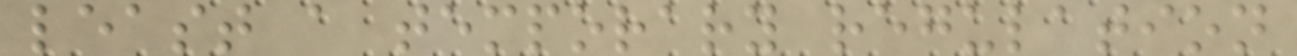least a temporary regulation
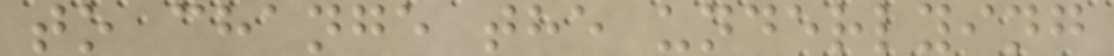to change the underlying
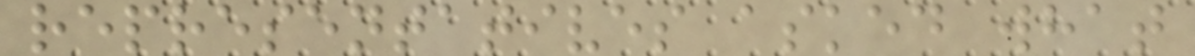representatives asked what
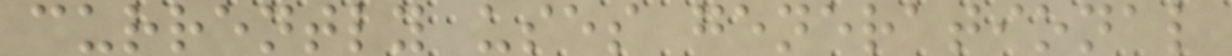currently uses generational
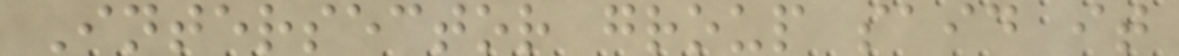Intersector group said it
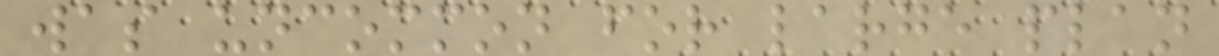was uncommon for large plan
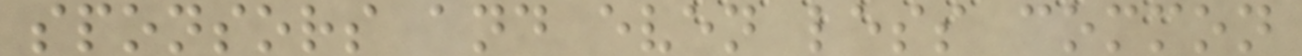sponsors and even less common
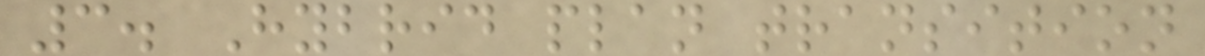3. Hybrid plan transition
